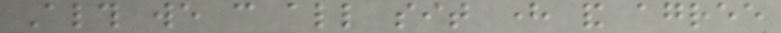Although we can all sit here and agree
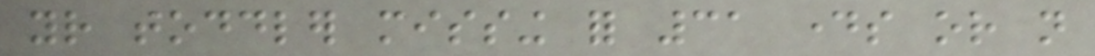your toddler missing for 31 days or not
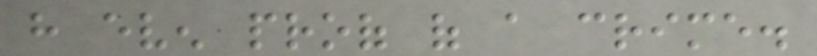have even proof of a crime.
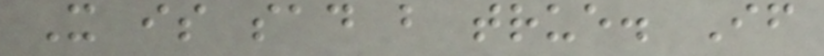It is sad but true. If
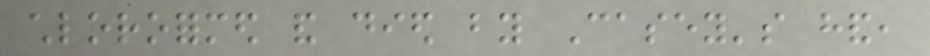chloroformed and died by Casey's hand,
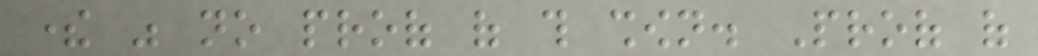there was no proof of this shown. Proof of
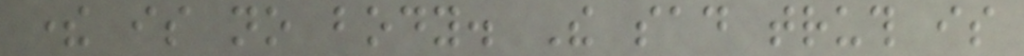there is no body. The sad truth is
